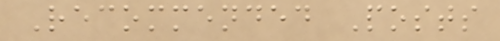Recommended Posts
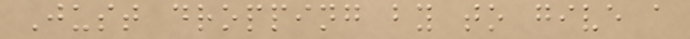Just dropping by to give a
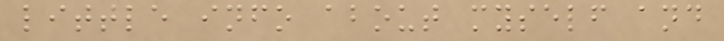little info about myself and
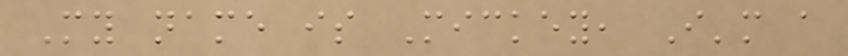My name is Mickey, I'm a
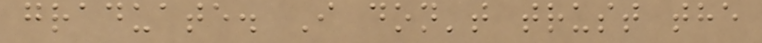graduate. I don't trust the
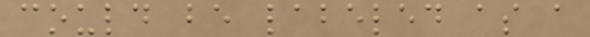could be labeled as a
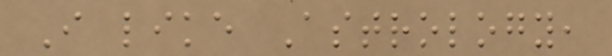I like Astrology,
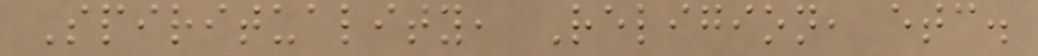Spirituality, Religion, etc.
